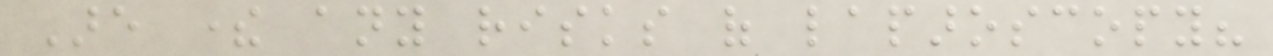Are there any risks of laparoscopy?
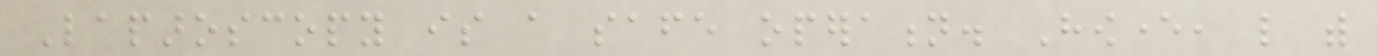Laparoscopy is a safe operation. However, like with
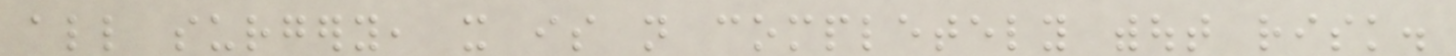all surgery, it is not completely without risk.
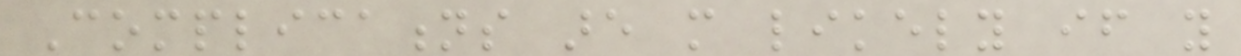Complications are more likely if you
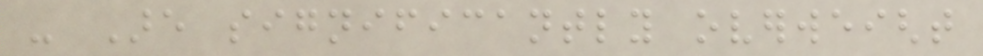- Are significantly overweight
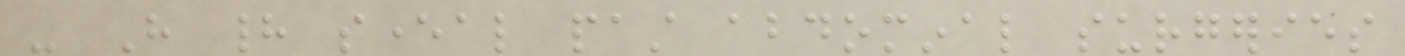- Have had several past abdominal surgeries
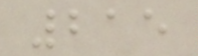215
